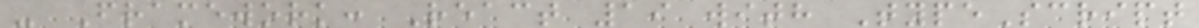- Framework: React 19 with TypeScript
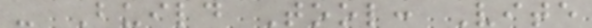- Build Tool: Vite
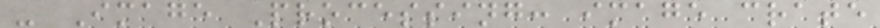- Image Processing: image crate
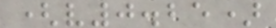(v0.25)
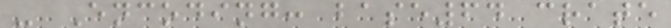- Encoding: base64 crate
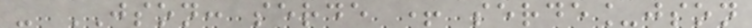- JSON: serde + serde_json
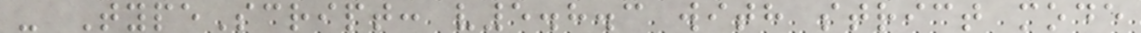- TypeScript: v5.8.3 with strict mode
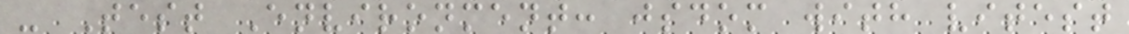- Test Environment: jsdom with vitest
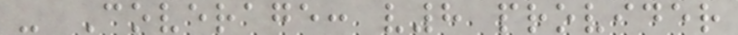- Coverage: v8 provider
